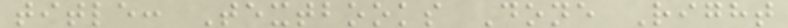title: Textbooks Done Right
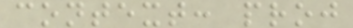context: proj
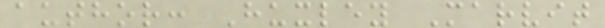author: Huxley Marvit
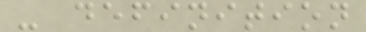- definition
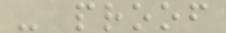- proof
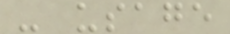- usage
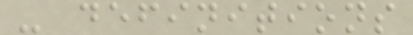- definitions
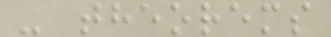- theorems
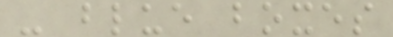- blue boxes
